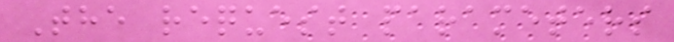The request parameters
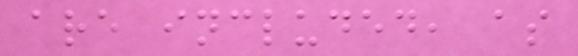are included, as
